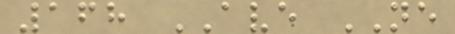168 AVE NE
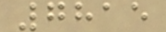7815
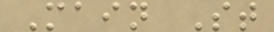Main St
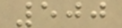500
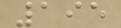195
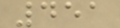451
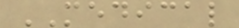MEDICAL
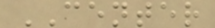CENTER
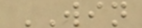WIN
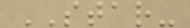STAR-
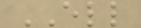ELL
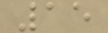15
